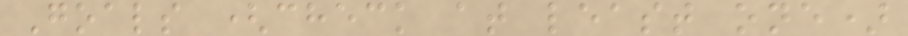Goals (check at least one)
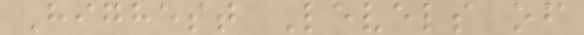Highest Levels of
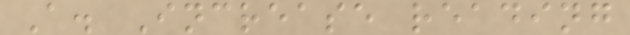A. Increase reading
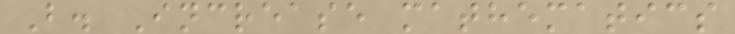B. Increase mathematics
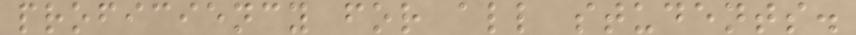proficiency for all students.
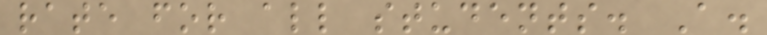rate for all students. A.
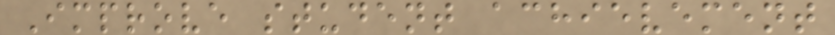Improve student achievement
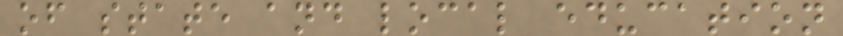of state and local education
